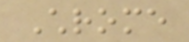Chrome
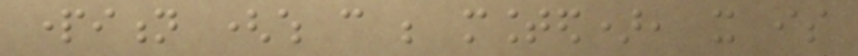partition (which can be mounted), it is
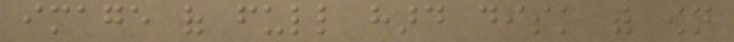image of full hard disk with own
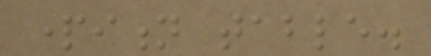partition table.
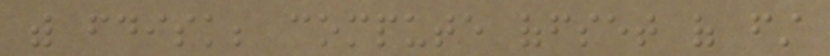with fdisk; compute offset of first
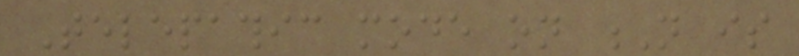Telepathic mode on N is
